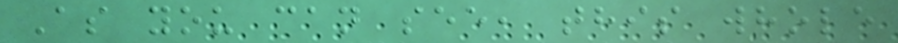As you can see, this whole
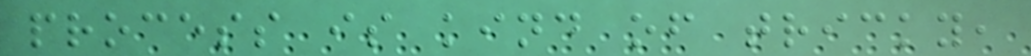process is kind of tricky,
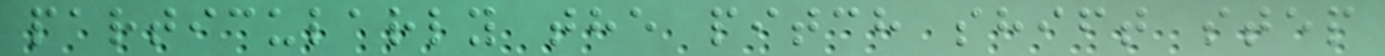particularly the pitch shift step
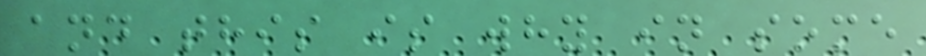and this is why in some
